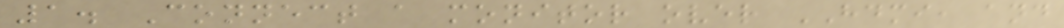1. Connect a monitor over HDMI, and
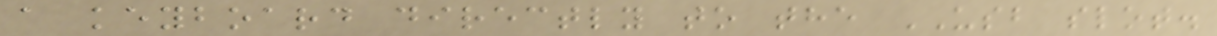a keyboard directly to the USB slot.
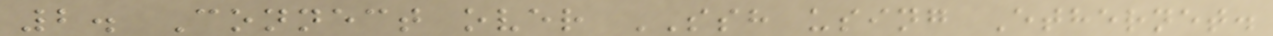2. Connect over SSH using Ethernet.
